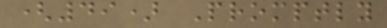(49) Promptly
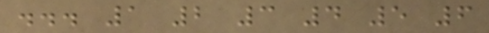... 1 2 3 4 5 6
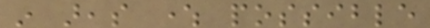in areas where possible
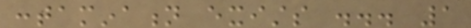contamination exists ... 1
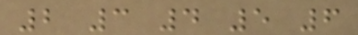2 3 4 5 6
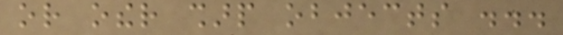or other sharp objects ...
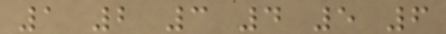1 2 3 4 5 6
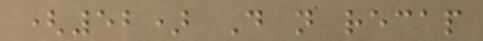(52) Do not recap
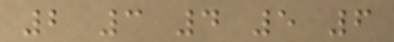2 3 4 5 6
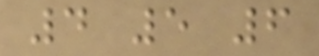4 5 6
